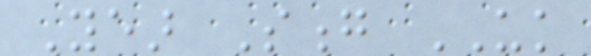Year Song UK
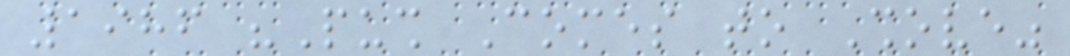1986 "Push Comes to Shove"
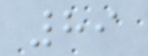89
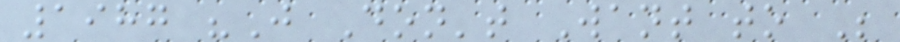1987 "Just Don't Want to Be
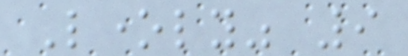Lonely" 9
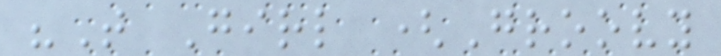"That Girl (Groovy
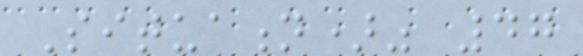Situation)" 47
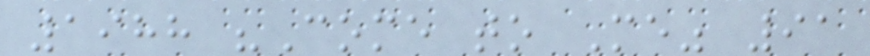1988 "Come to Me" 91
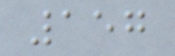157
